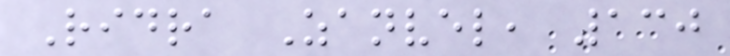Ridra Zanvel, 130
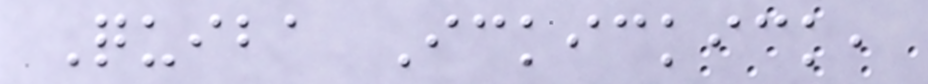Quiba Ickickick,
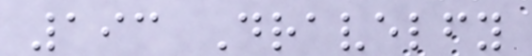193 Dravelfy
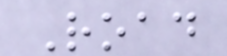Road
